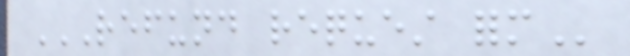REFUND REQUEST FORM
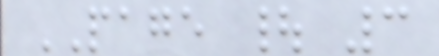PAGE | 3
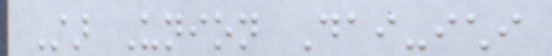Star Union Dai-ichi
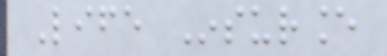Life Insurance
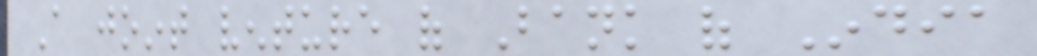A joint venture of Bank of India
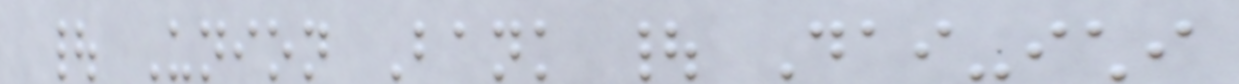| Union Bank | Dai-ichi
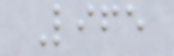Life
